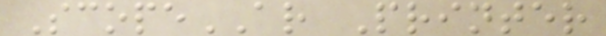ScopeAR Printer
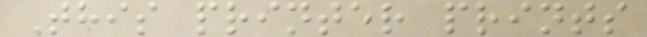This printer prints
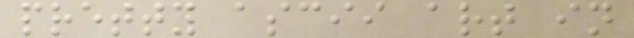pretty ascii art in
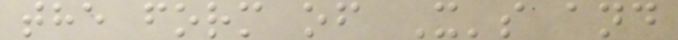the form of X's and
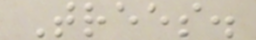Trees.
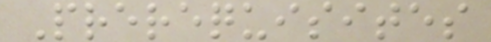Prerequisites
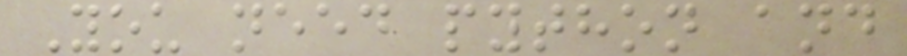You need python and
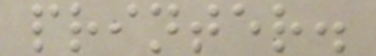printer.
